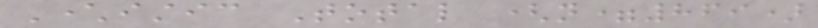Characteristic Total (n=869)
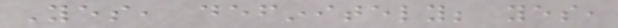Yes, definitely; yes,
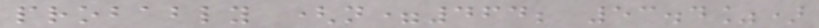probably (n=464; 53.4%)
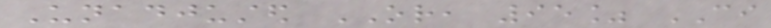Unadjusted OR, 95% CI
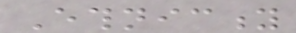Ethnicity
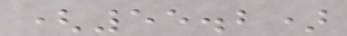(55.2)
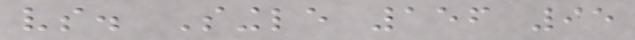vs. Single 156 95
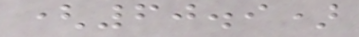(60.9)
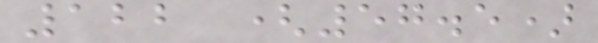122 (57.5)
